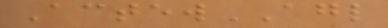ActewAGL
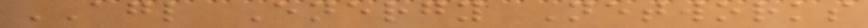AGL Energy Networks
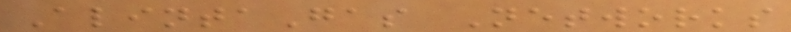AlintaGas Networks
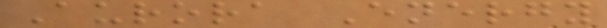Aurora Energy
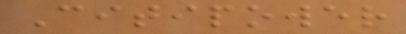Citipower
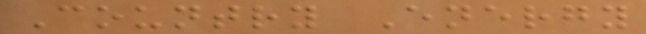Country Energy
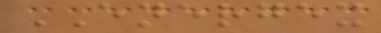ENERGEX
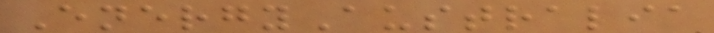EnergyAustralia
